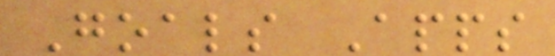Goals Apps
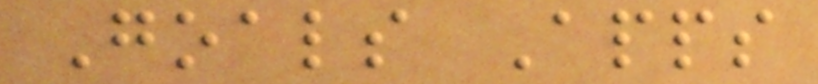Goals Apps
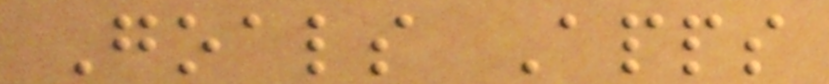Goals Apps
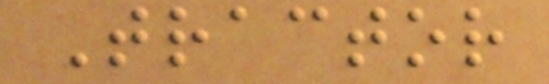Tractor
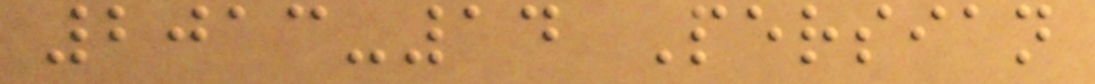2013-14 Persian
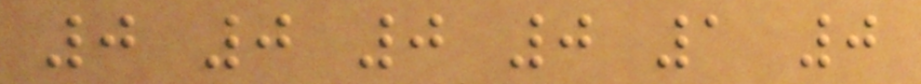0 0 0 0 1 0
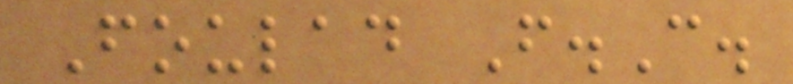Foulad F.C.
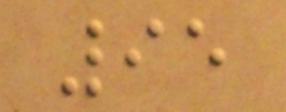95
